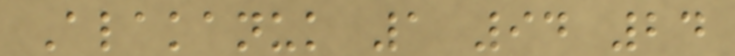Alakanuk 1 94 24
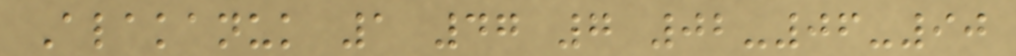Alakanuk 1 47 7 02-06-90
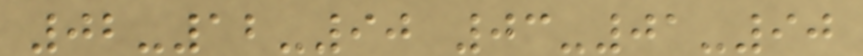02-12-90 03-01-90
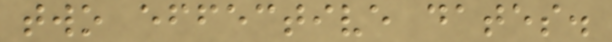two effective dates.
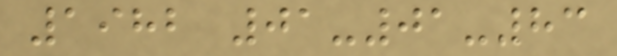1982 01-01-83
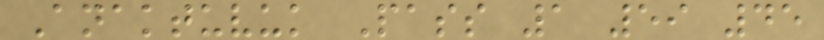Anaktuvuk Pass 1 59 45
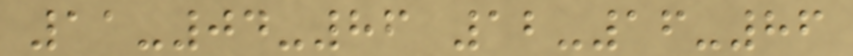11-04-86 12-16-86
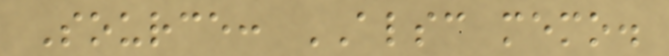Source: ALSC memo.
